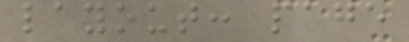layout: page
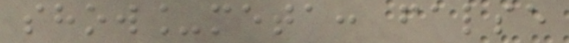show_meta: false
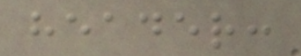header:
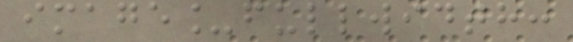image_fullwidth:
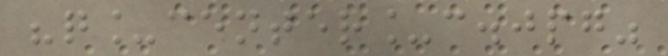"q_center_c.jpg"
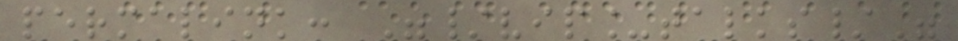permalink: "/vip_talks/"
